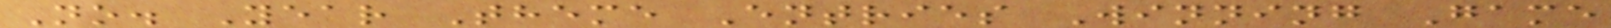No. Year Theme Entries Winning Game
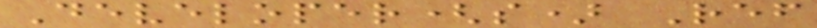Developer(s) Ref
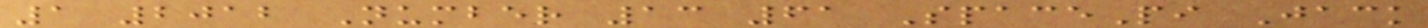1 2012 Number 13 61 SpacePi Jack
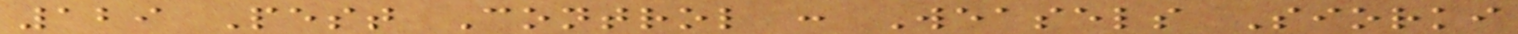129 Pest Control : Weasels Siorki
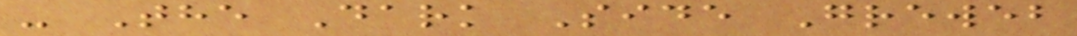- The Dark Side Greweb
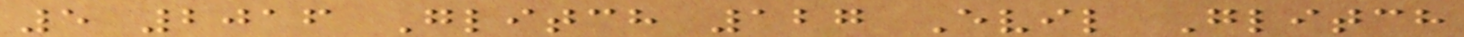5 2016 Glitch 127 Evil Glitch
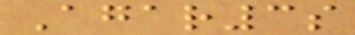Agar3s
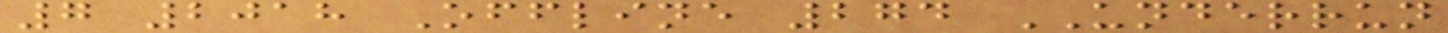7 2018 Offline 274 UNDERRUN
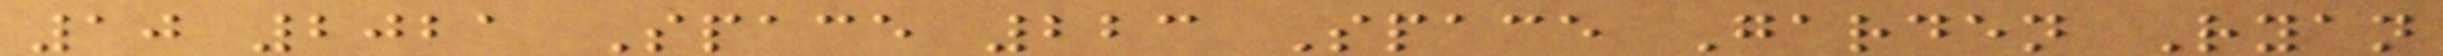10 2021 Space 223 Space Garden Ryan
